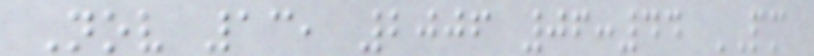Nov 13, 2006 06:44 PM
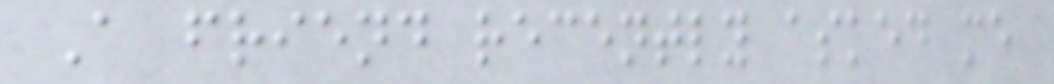A friend recently asked me
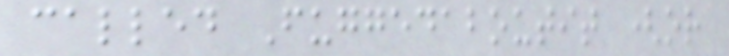called Fuggedaboutit (or
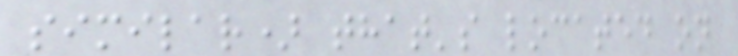similar) that's located on
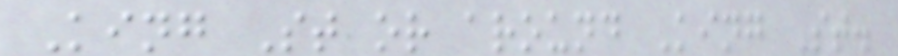King St or around King St.
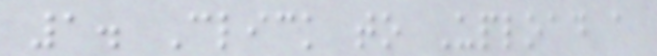1. Click to Upload a
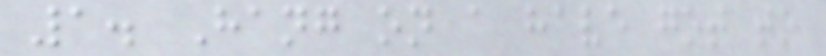1. Hang on a have got to
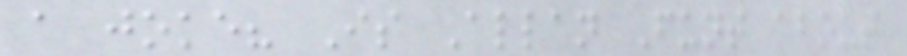a joke? Is Allan Funt about
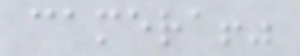camera!"
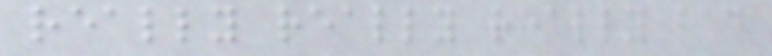really really really bad
